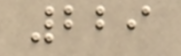229
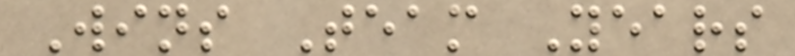Wins Team Years
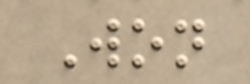Won
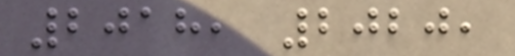2018, 2020,
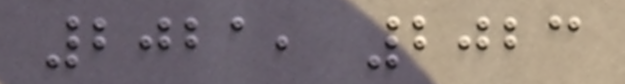2021, 2023
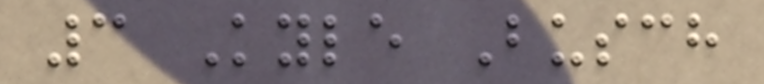3 Kyle Busch
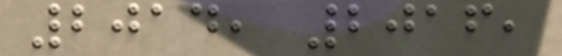2014, 2016,
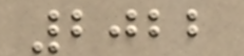2022
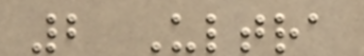2 Ultra
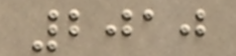2010
